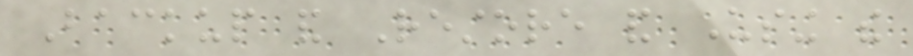Backup and Restore and Using the
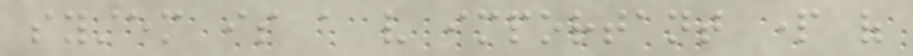system is a very important part of
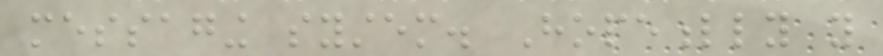messaging system. Hopefully you
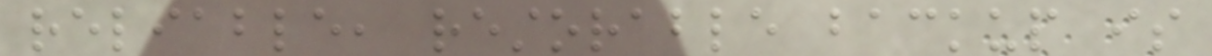reliable, restorable backup is
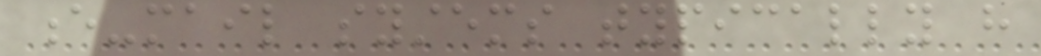e-mail systems typically have
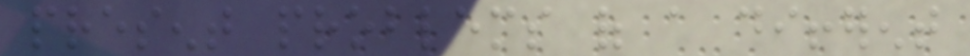present problems of a different
